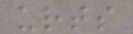urts
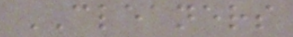CLEANERS
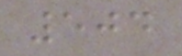504
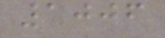1006
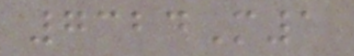7324M1
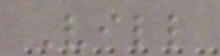Vill
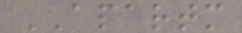APARTM
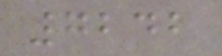7242
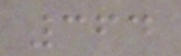364
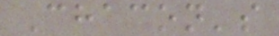Chacon's
